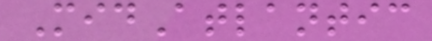MidAtlantic
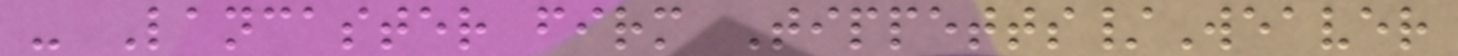- Lancaster firm Tippetts/Weaver
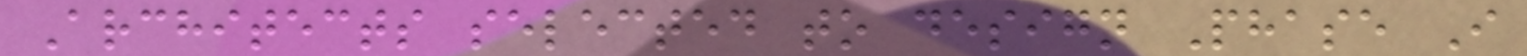Architects selected to design Phase I
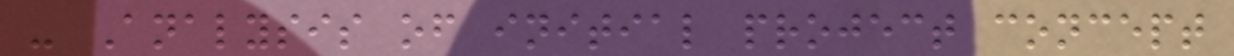- Analysis of initial project concept
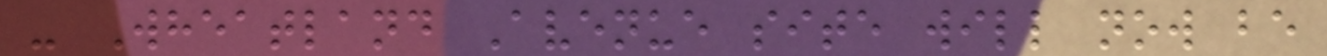- Wheatland Avenue site will now be
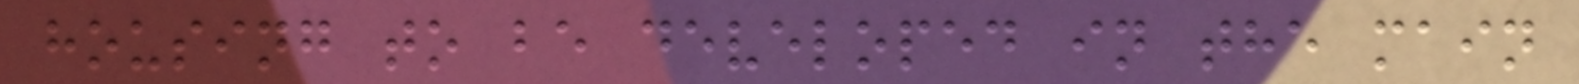housing to be developed in the main
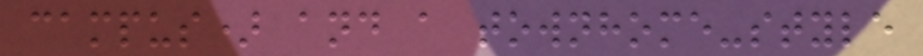campus) and a townhome-style
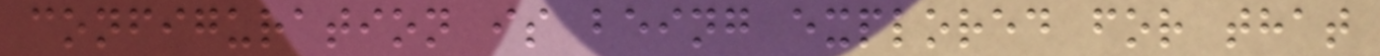configuration is being explored for that
